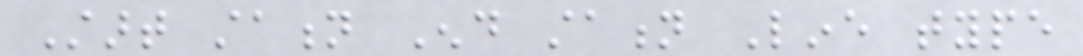Start station End station Line type
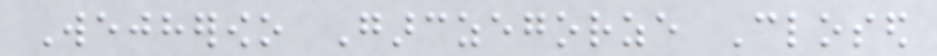Wejherowo Garczegorze Closed
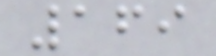169
